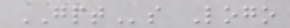GPTs Logo
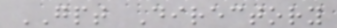GPT Directory
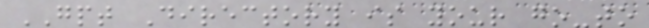GPT Directory is your go-to
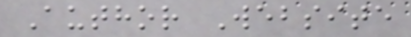Author Website
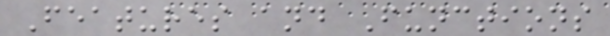Features and Functions
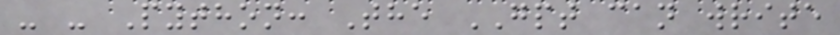- - Python: The GPT can write
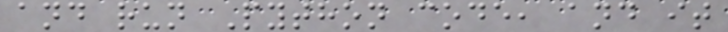and run Python code, and it
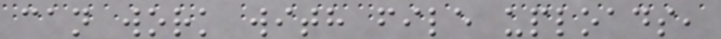can work with file uploads,
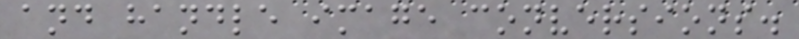and handle image conversions.
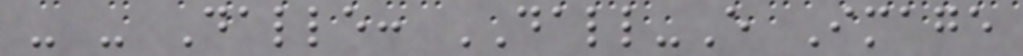- - Dalle: DALL-E Image
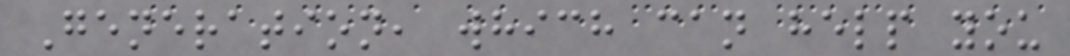Generation, which can help you
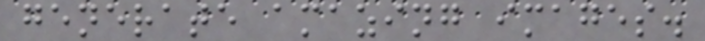generate amazing images.
